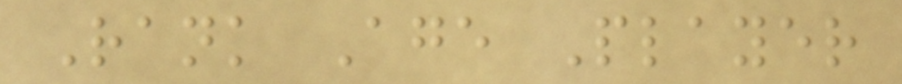Rank Age Player
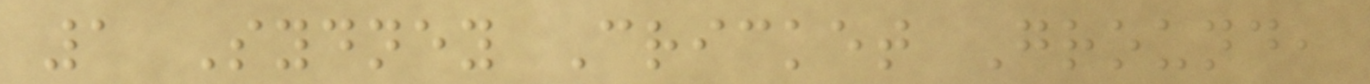1 Sydney Cricket Ground,
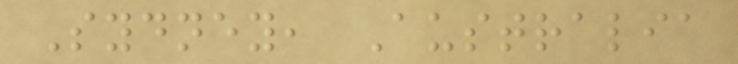Sydney, Australia
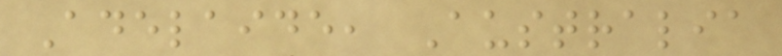Adelaide, Australia
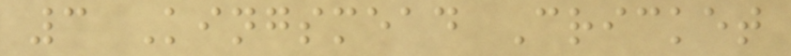3 Kingsmead Cricket
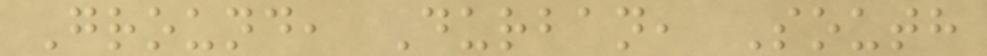Ground, Durban, South
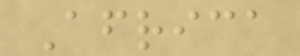Africa
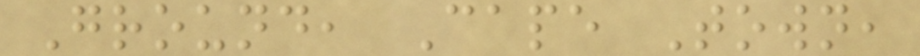Ground, Cape Town,
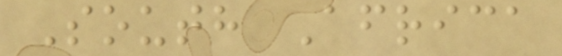South Africa
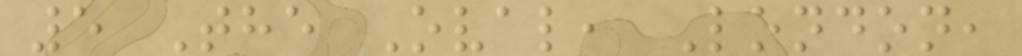5 The Oval, London,
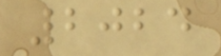2024
